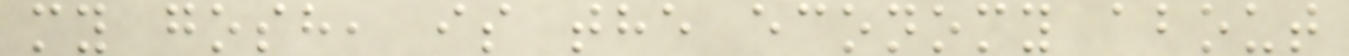my gosh, is the economy about
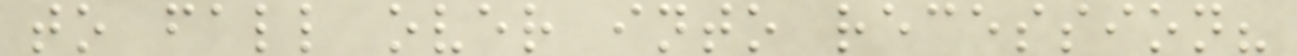to fall over into recession?
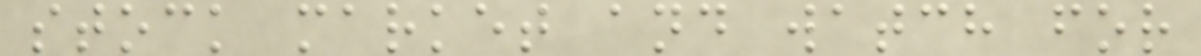stock market and watch for
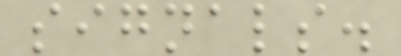signals.
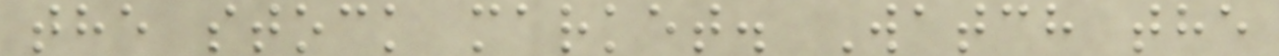the stock market. Watch the
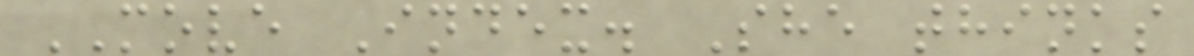MOVE Index. She thinks
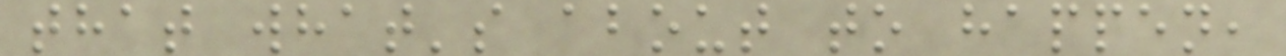that what's about to happen,
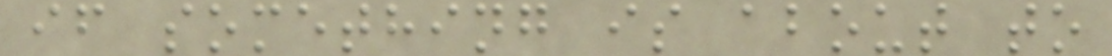if something is about to
